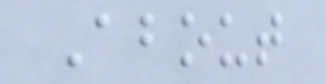About
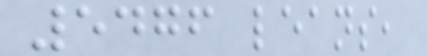5476 leans,
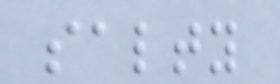salty
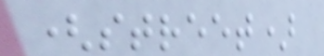(street)
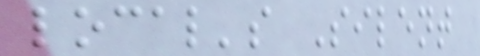local's Silent
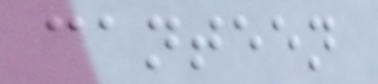canteen
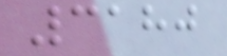3180
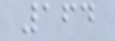164
